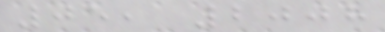05, 2008
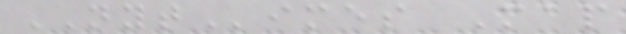NYTimes Map
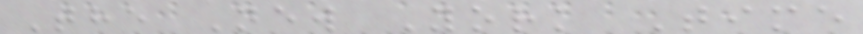The New York Time
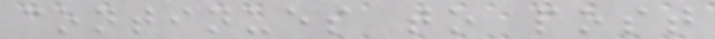continues to post
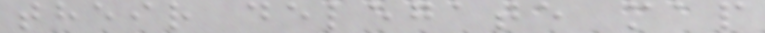their delegate map
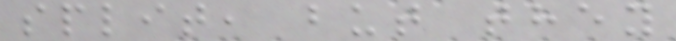split, but they
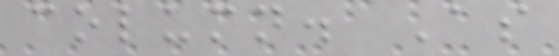column. As
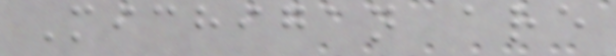Michigan are
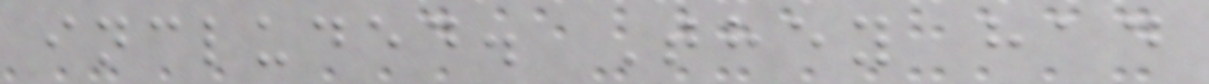included. They had
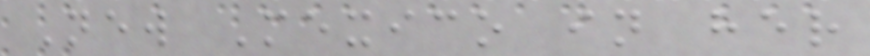New Mexico in her
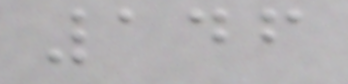146
